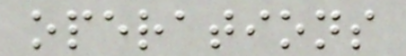operations
